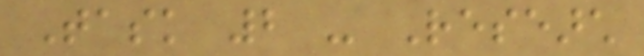Task 2 - Research
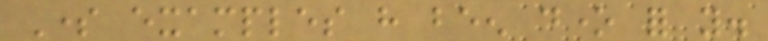Some examples have been done for you.
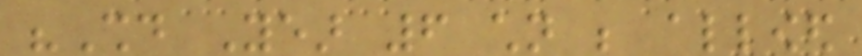"Should Year 6 children be allowed
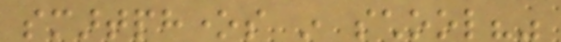smartphones in school?"
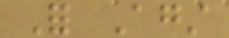For Against
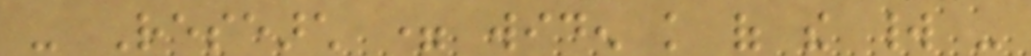- Research = widen knowledge of the world -
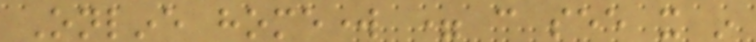Online homework = can see it in
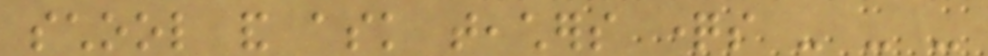school and ask teachers questions - - -
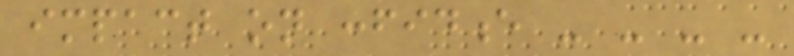impact on confidence - - - -
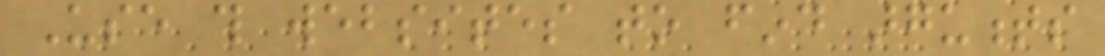Use this websites to find arguments
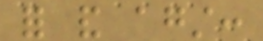for and against:
